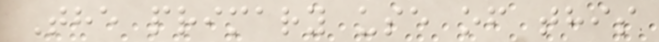The primary use of this
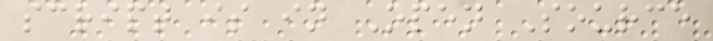script is in Open Source
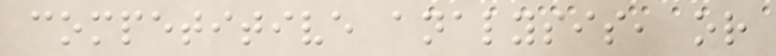competitive analysis, or
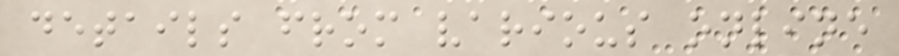details from various online
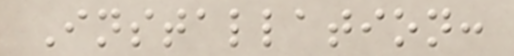Installation:
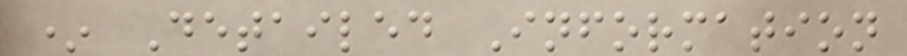* Detailed Information
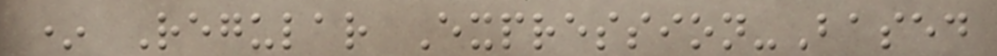* Regular Expression-Based
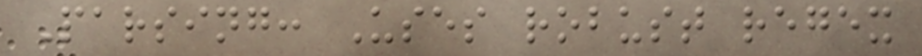Parsing: Uses robust regex
